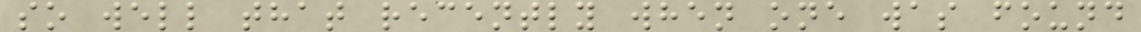so well that recently when one was found
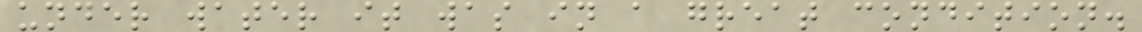under water it was in a great condition.
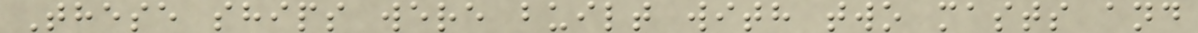These ships were built with two masts and
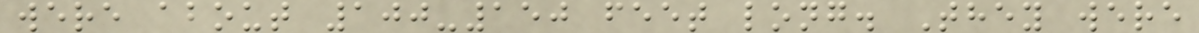were about 100-150 feet long. They were
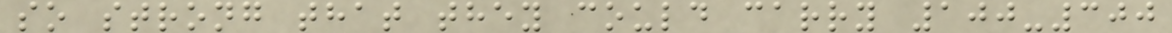so strong that they could carry 100-300
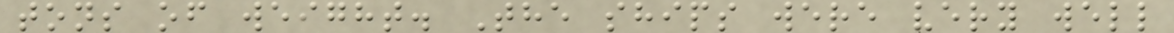tons of weight. The ships were very well
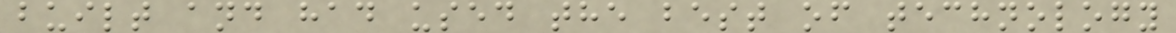built and had used the best of technology
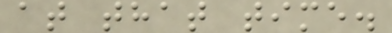at that time.
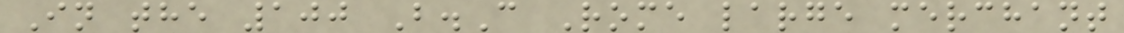In the 100 B.C Rome large merchant
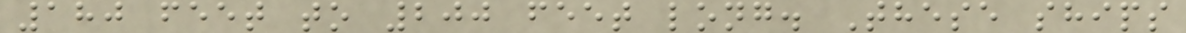180 feet to 200 feet long. These ships
